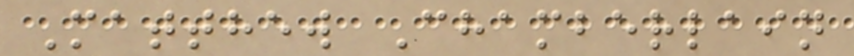Matthew Chamberlain
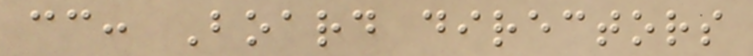cc: Board directors
